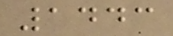1443
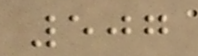507
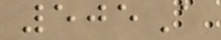505A
